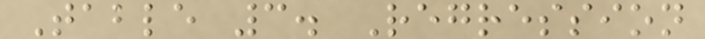Table 3. Regression
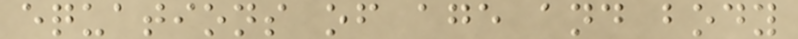equations of age and body
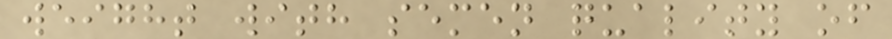weight with semen quality of
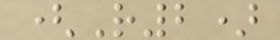(R2)
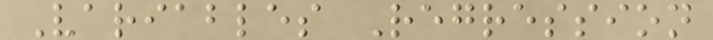Variables Regression
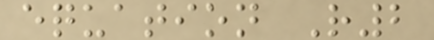equation R2
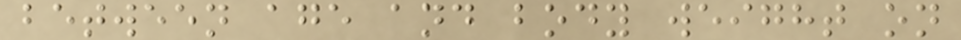between age and body weight on
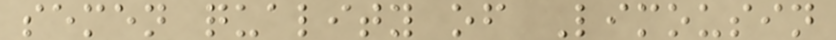semen quality of Limousin
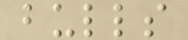bulls
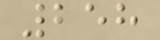258
